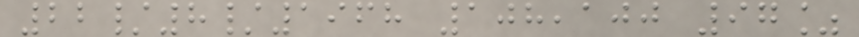22/8/1968 108,100 97%
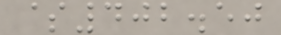$402.50
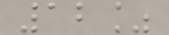12%
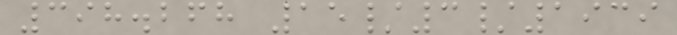398.268 15/3/1939
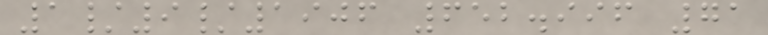1/9/1906 652.996 71
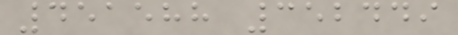451588 352449
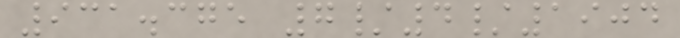931.375 7/4/1904
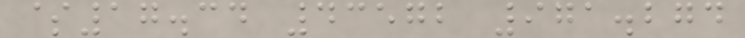$17.34 43572 971.274
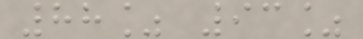88% 93%
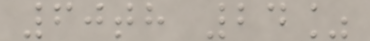60th 24%
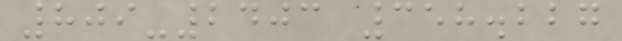809-2403 358.227
